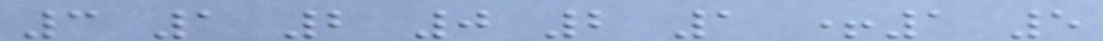3 1 2 0 2 1 +1 5
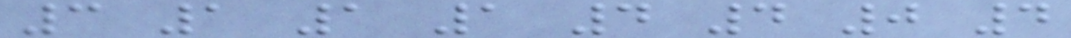3 1 1 1 4 4 0 4
